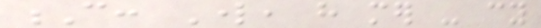C: Lord, have mer - cy
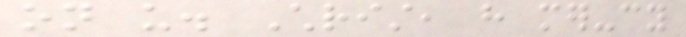on us. Christ, have mer-cy
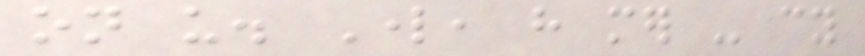on us. Lord, have mer - cy
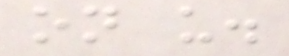on us.
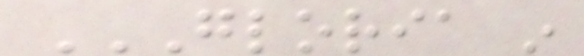GLORIA IN
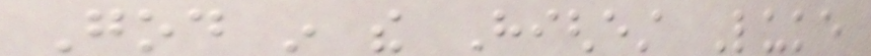God in the Highest Luke
